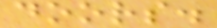doors.
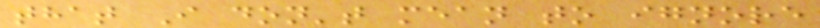that I don't mean to ignore
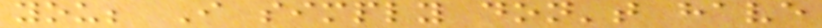you; I simply don't have
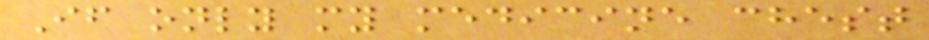If only my medicine chest
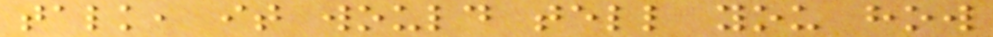talk, it would tell you how
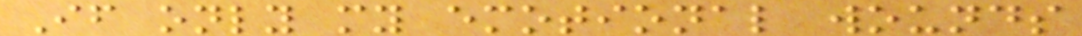If only my emotional wounds
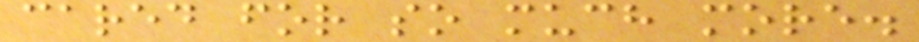cared for so much more.
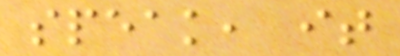speak, it
